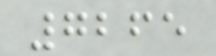7265
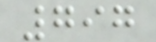797
